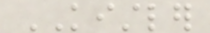KISTLER
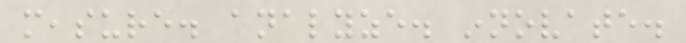measure. analyze. innovate.
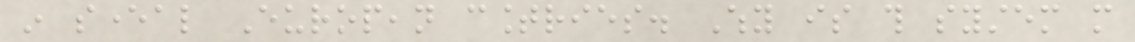in several European countries. Why is this system more
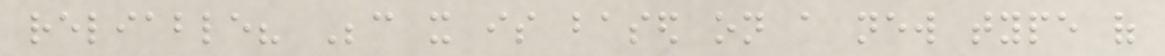reliable? Because it is based on a new type of
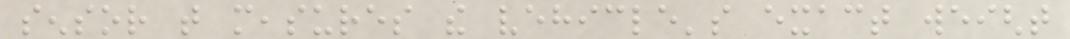sensor that measures the vehicle's exact weight
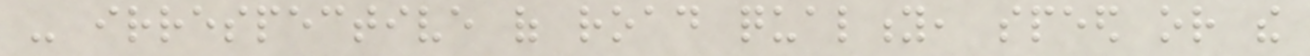- irrespective of road quality, speed or the
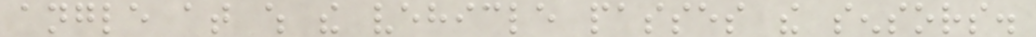angle at which the vehicle passes the sensors.
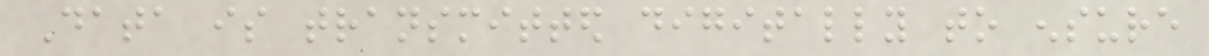Data is transmitted digitally to ensure
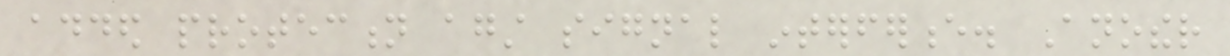added protection against signal interference. Another
